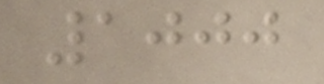1000
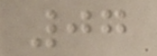07
